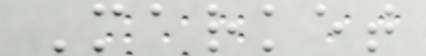Market
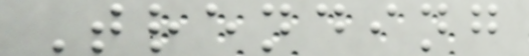Trending
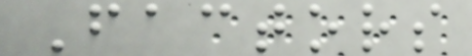Factors
